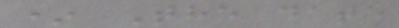* The date
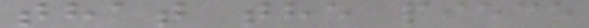that the piece
